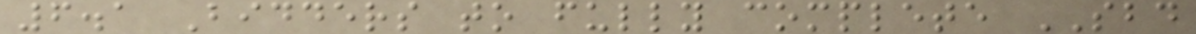6.1 Bidders to fully complete SBD
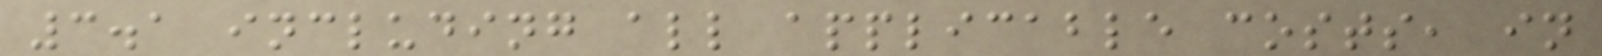3.1 including all applicable costs, in
